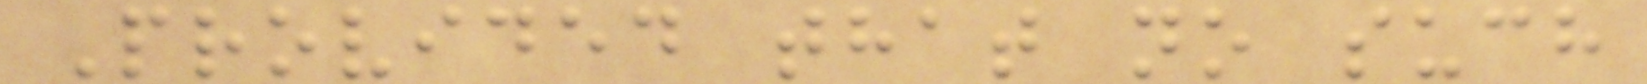Provided that no such
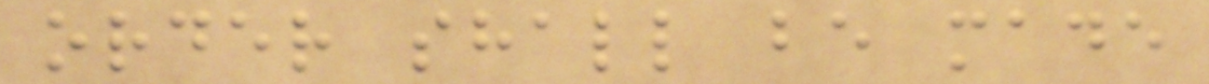order shall be made
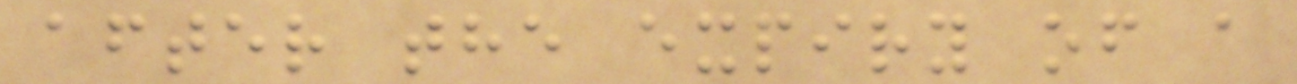after the expiry of a
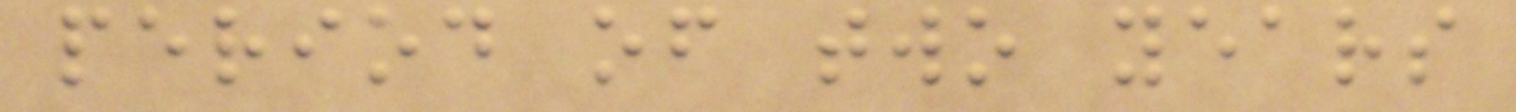period of two years
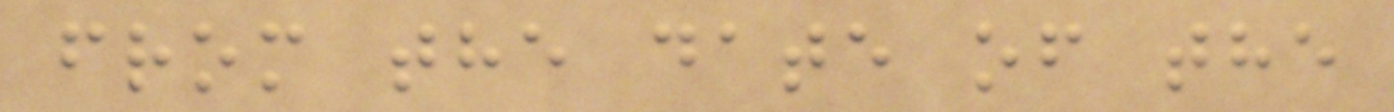from the date of the
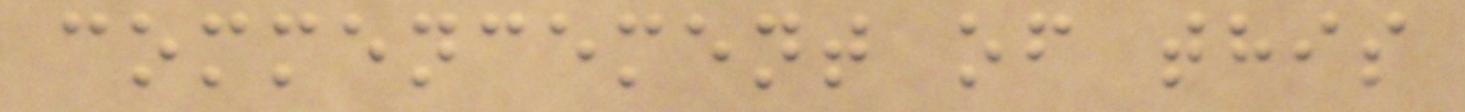commencement of this
